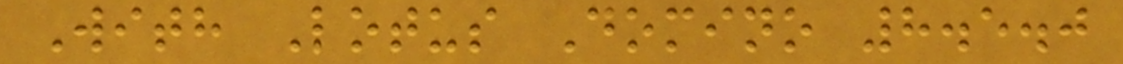With Lotus Domino 8.5.0
